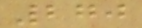270
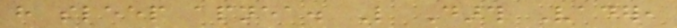have sleep apnea. Like Darth Vader,
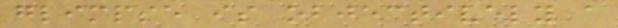glimpse is objectively a
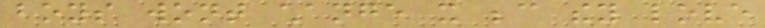boys wont change it because they love
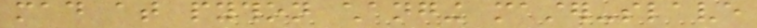mad at python changing master-slave
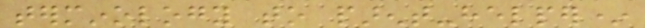terminology to parent-helper*
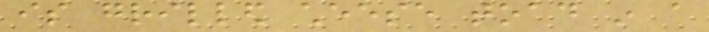is grilled cheese toad in a
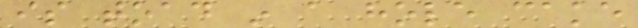is toad in a hole cake
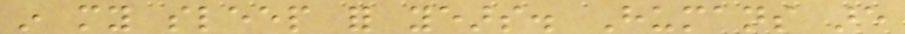in my sleep for years. Humans are
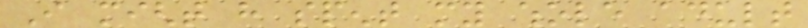I might have spent my whole adult
